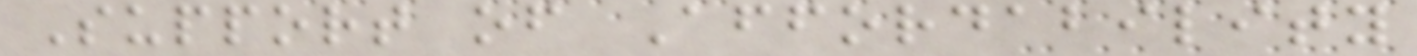Support of Affordability
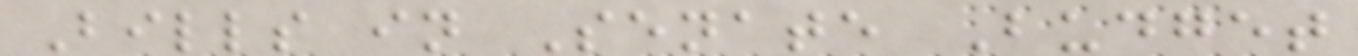Bills in Senate Budget
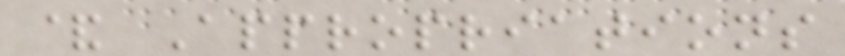& Appropriations
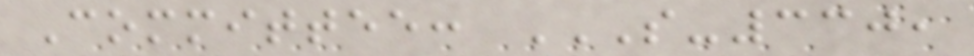Committee: S-330,
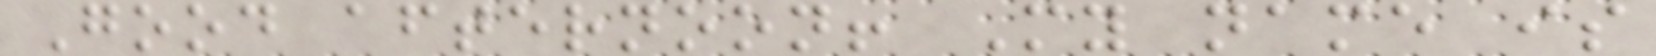Good afternoon! My name is
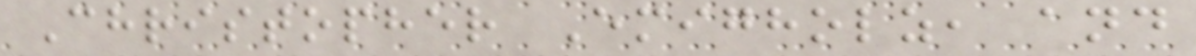Christopher Emigholz, and
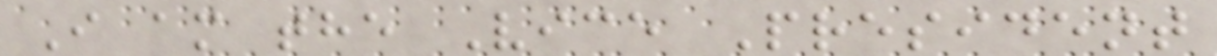I am the Vice President
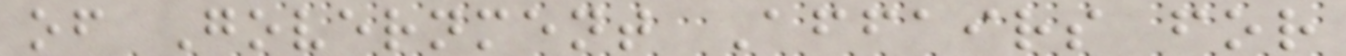of Government Affairs for
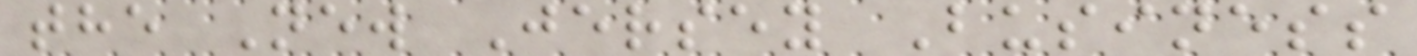the New Jersey Business
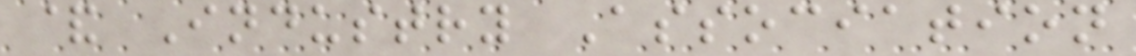& Industry Association
